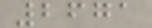2671
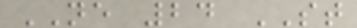NE 24 ST
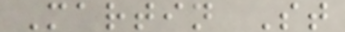Martin St
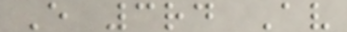E 3rd Av
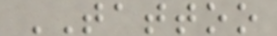TATTOO
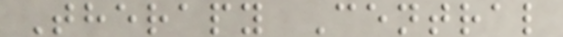Therapy Central
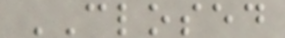CLOSED
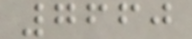7660
